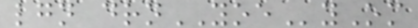lgn drnYOEyOm
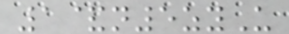1&n5zyU
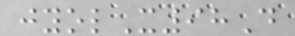jyolX98D
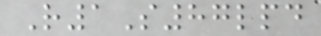R1S87lpd
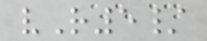vR5/
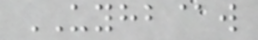UYHB@w
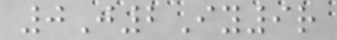0J2Iy9r
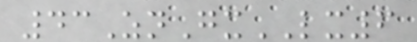43ZnGxLX6
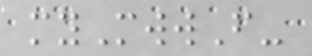myMwwF-
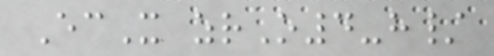EcX zrO4-h/
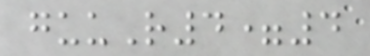guuR4=4
